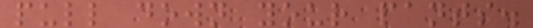pull down your pants.
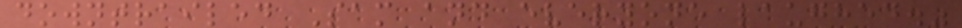downtrailed Sam and everyone laughed."
